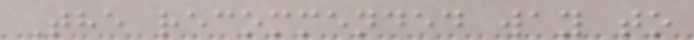The recommended way to
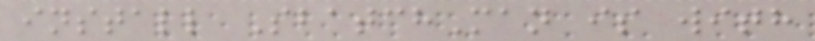install SbatchMan is with
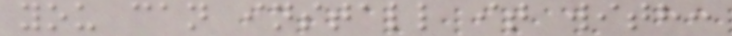you can install it with:
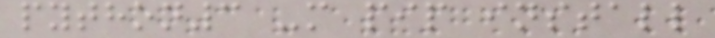python3 -m pip install
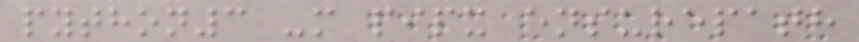python3 -m pipx ensurepath
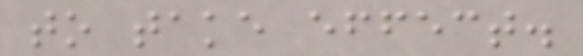to take effect.
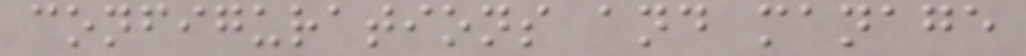configurations and manage
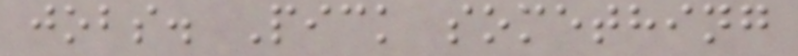jobs. Pick something
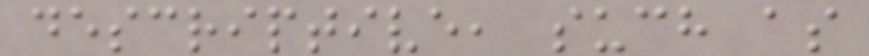descriptive, such as
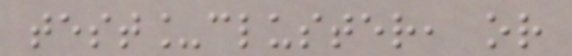test_cluster, or
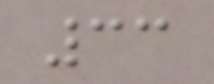33
